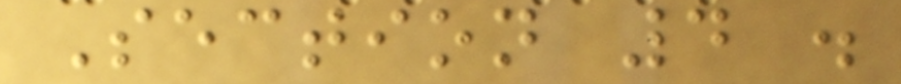Section 4 .
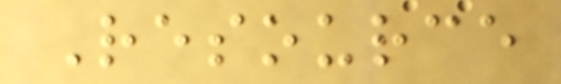Resource
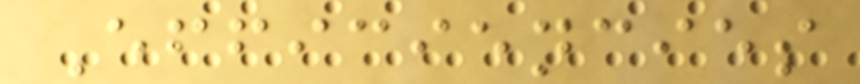Efficiencies
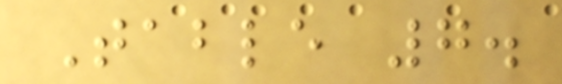Table 7.
